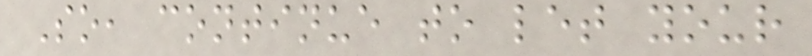So, continue to let your
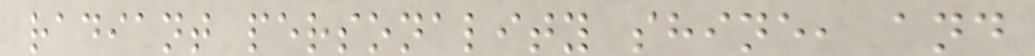radiant personality shine, and
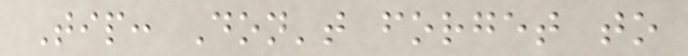Tip: Don't forget to
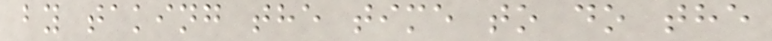by taking the time to do the
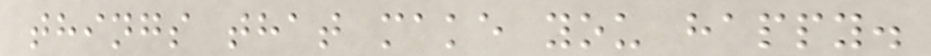things that make you happy.
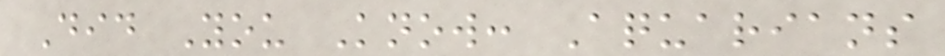Did You Know: Aquarians
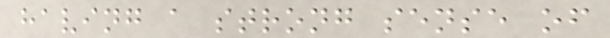having a strong sense of
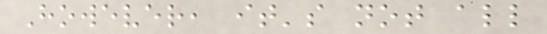However, it's not all
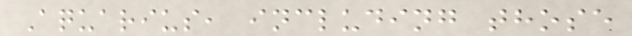Aquarius, including those
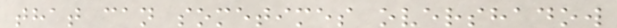that can sometimes overshadow
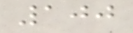100
